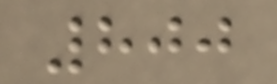800
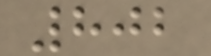802
